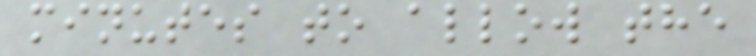minutes to allow the
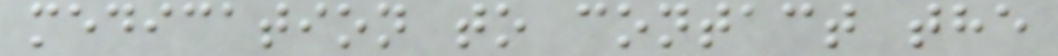medication to contact the
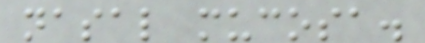nasal mucosa.
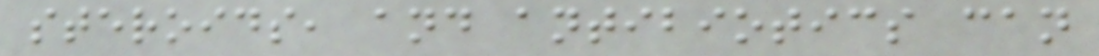steroids, and antibiotics can
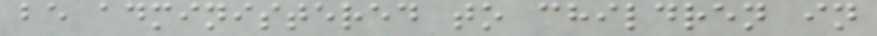be administered to children in
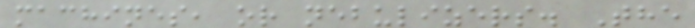machines, or nebulizers. The
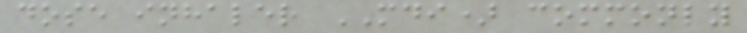dose inhaler MDI) commonly
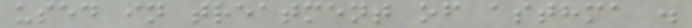used in treatment of asthma .
